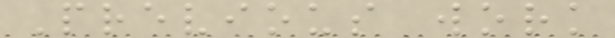Previous work
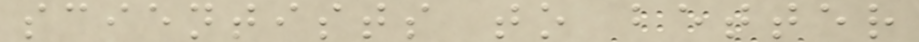scientists to better
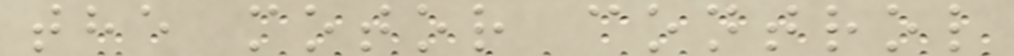the motor control
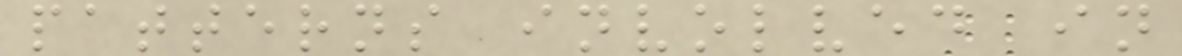patterns involved in
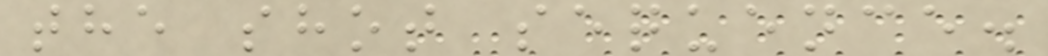the shot sequence.
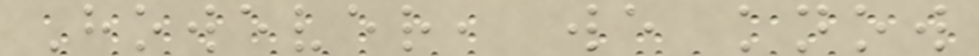However, we know
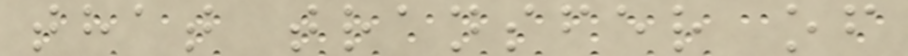that transfer of
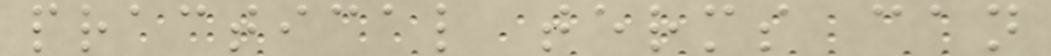practical terms can
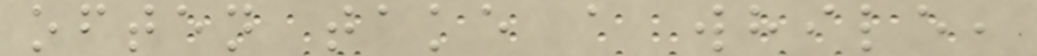often take a while,
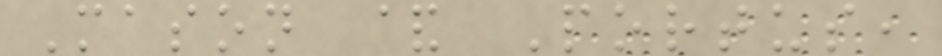Mason & Portus,
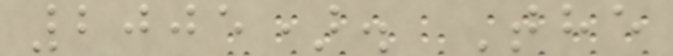2005). The
